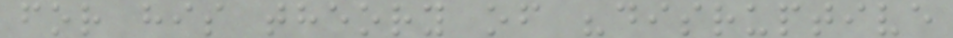for his theory of "disruptive
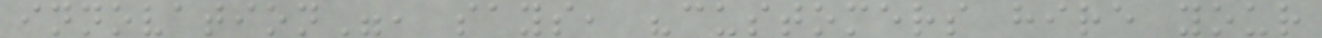innovation", says, "customers hire your
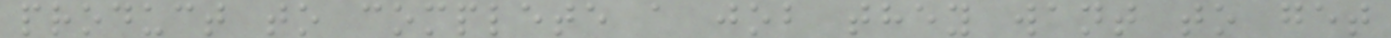product to complete a job they want to get
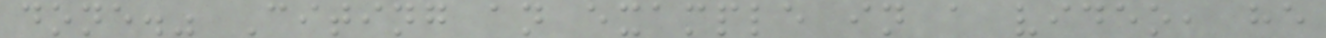done." Citing an example in a video, he
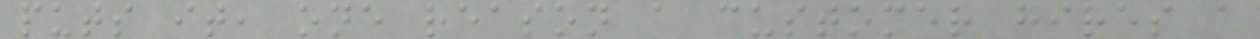puts it, one reason a customer hires a
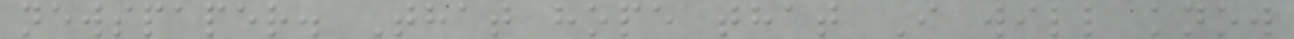newspaper. That hope that I will know
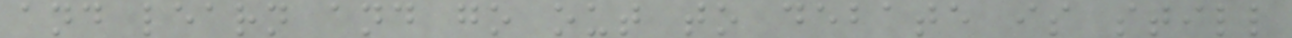and learn and go out to debate is still
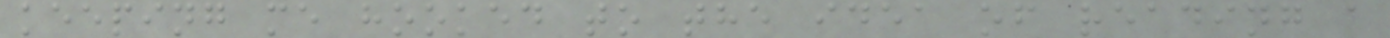keeping me hooked to the idea of reading a
